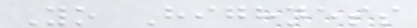Yo Highness
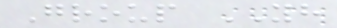Group YH
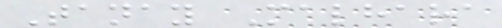Tanay Malhara
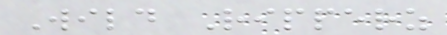Wild Ripperz
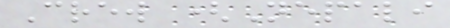Crew (Nepali
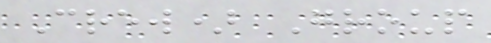Crew) Group
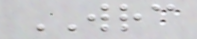WRC
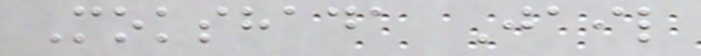Mokshada Jail
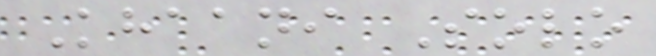Khaani Solo
